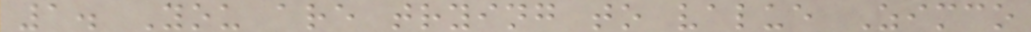1. You are trying to value Zimco
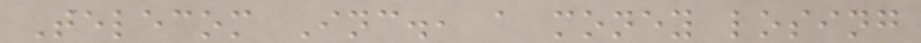Telecom Inc., a money losing
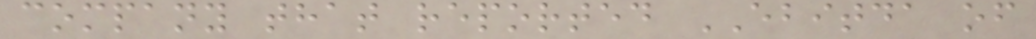company that reported EBITDA of
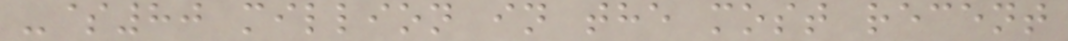-$80 million in the most recent
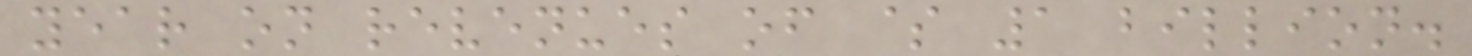year on revenues of $ 1 billion.
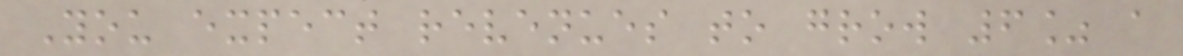You expect revenues to grow 6% a
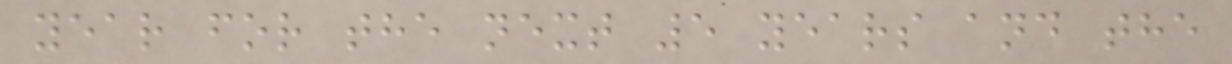year for the next 5 years and the
